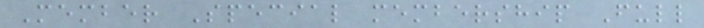Member Special membership Full
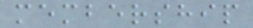membership
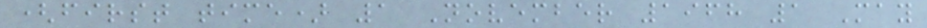(first time) 1 November 1968 1 May
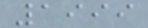1999
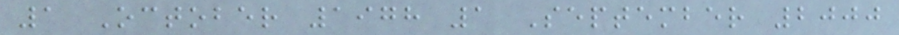1 October 1978 1 September 2000
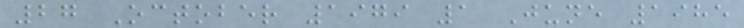27 October 1979 1 June 1985
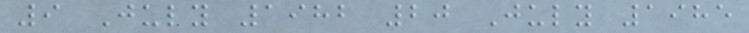9 July 1982 20 July 1985
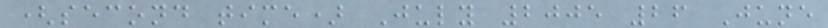(second time) July 2005 26 June
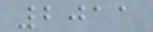2011
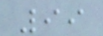99
